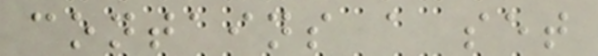contains a set
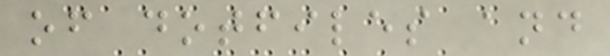of dotfiles and
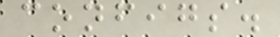configs.
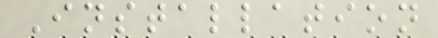Installation
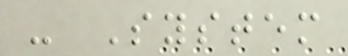- System
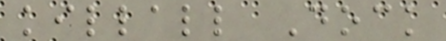killall Dock
